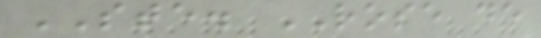STE. ROSE de
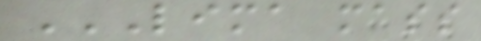LIMA MASS
